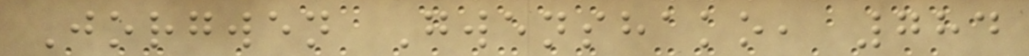Jorgwen Gwenshako, 784
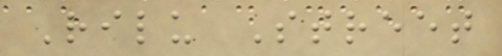Rilu Street
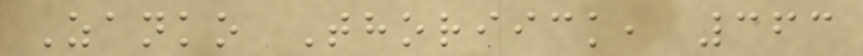Zanko Thoriick, 363
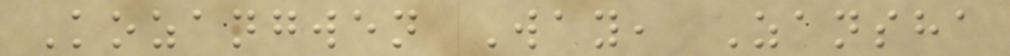Kozangwen Way, Zansha
